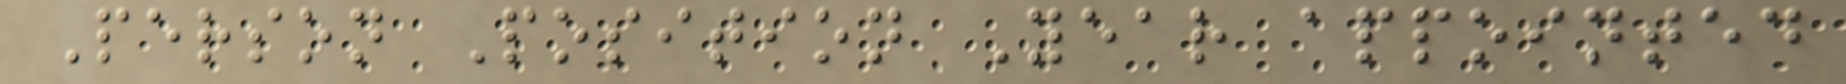Person Position Year appointed
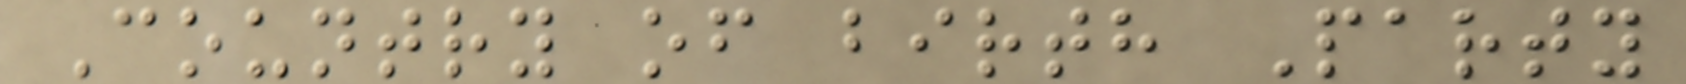Country of birth Party
